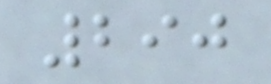290
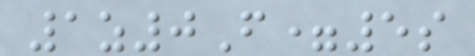1z0F=5s
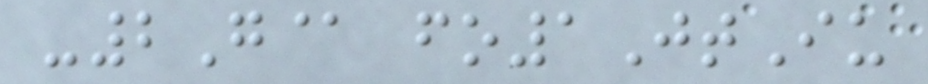-2G@ fo1JtIu
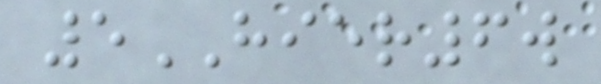5HIER6w
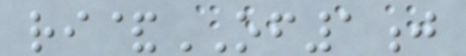ri&OF1j
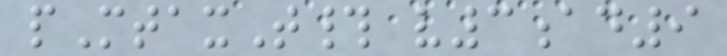pMtaxT# v3ad9
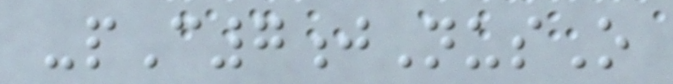-pC7jNusO
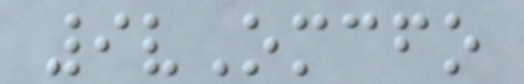9vOmcfo
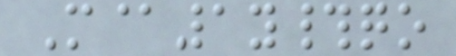M@1y#qo
